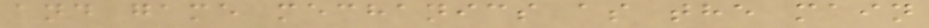and game mechanics as the main
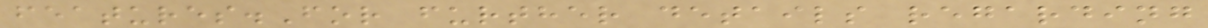features.For further details regarding
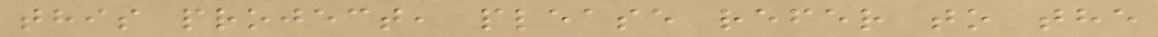this project, please refer to the
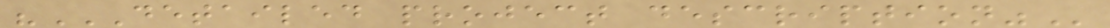"DETAILED PROJECT DESCRIPTION"
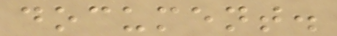document.
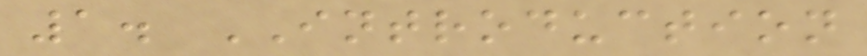1. INTRODUCTION
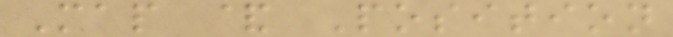Map & Position
